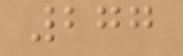277
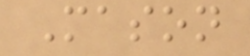Mason
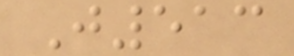J513
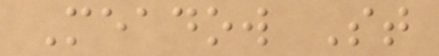Meadow St
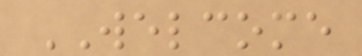WELCOME
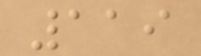119
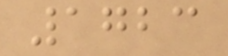1723
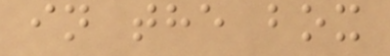in the box
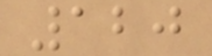120
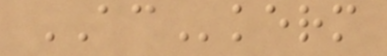ACkerm
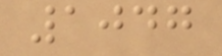1047
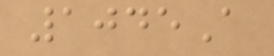1045A
